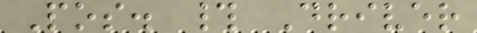Pos. # Driver
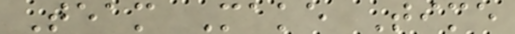Team Make Time
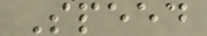Speed
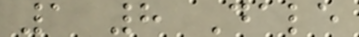1 8 Dale
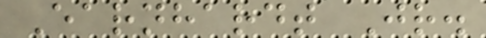Earnhardt Jr.
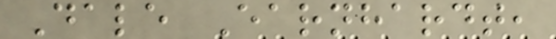Dale Earnhardt,
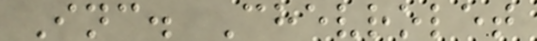Inc. Chevrolet
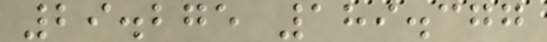29.275 189.377
